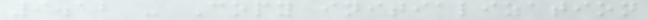9.12 - Copy initialization
